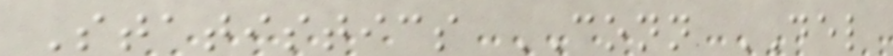Statistics CONN DEL
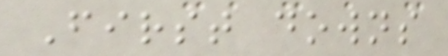First downs
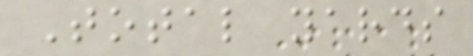Total yards
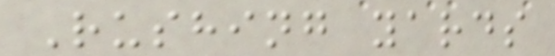Rushing yards
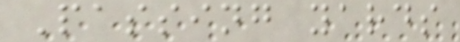Passing yards
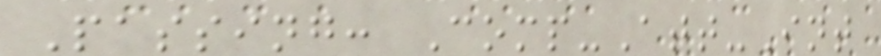Passing: Comp-Att-Int
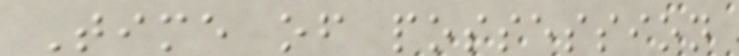Time of possession
